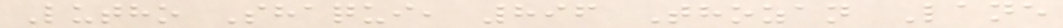Lutho Shaqui, 896 Thozan Lane
